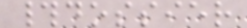#dossier
